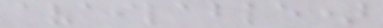available)
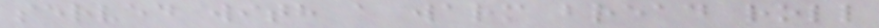served with a warm bread roll
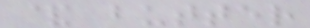& butter
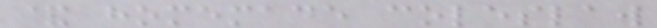& homemade coleslaw
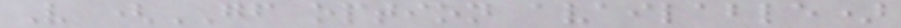V (GF option available)
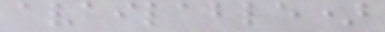available)
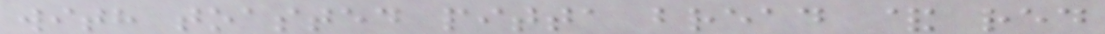with toasted pitta bread & red
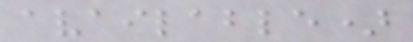available)
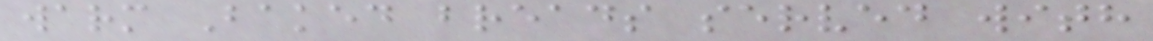warm Baked breads served with
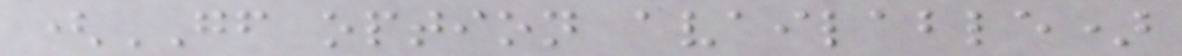(GF option available)
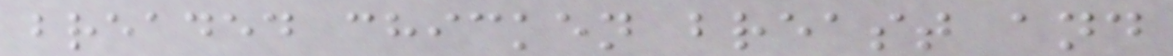breaded chicken breast and
